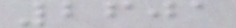2601
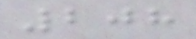208
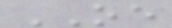OE
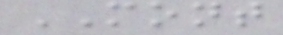MONT
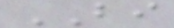BI
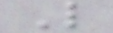L
